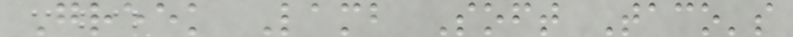Greek Lamb Soft Taco's
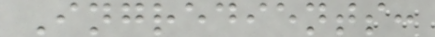Ingredients:
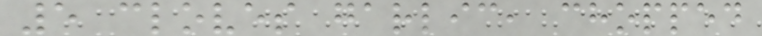5 cloves garlic, chopped
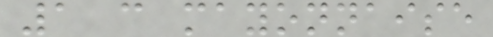1 c mayonnaise
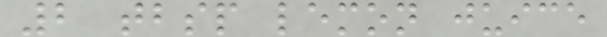2 tbsp lemon juice
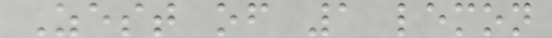Zest of 1 lemon
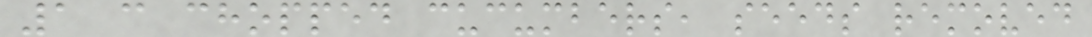1 c chopped cucumbers, seeds removed
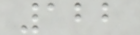122
